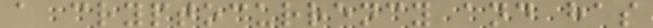a cryptocurrency and has
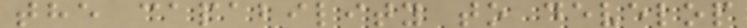the capability to develop
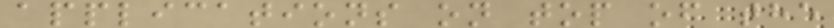applications on top of the
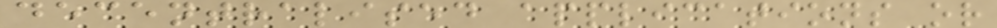decentralised applications or
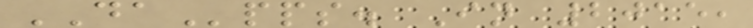DApps. In 2015,
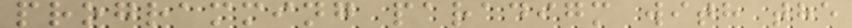programming paradigm with the
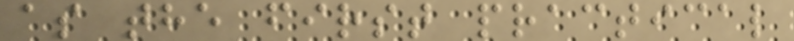as the first practical
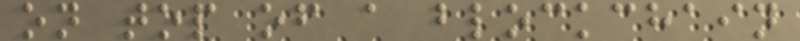on top of a blockchain
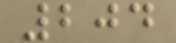204
